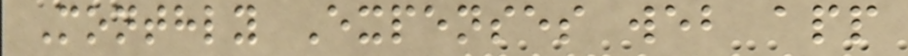Monthly Expenses web app
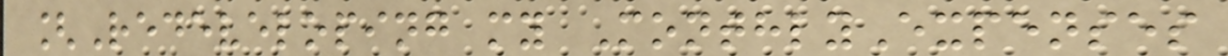[Redeveloping my MonthlyExpenses
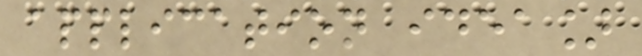application idea]
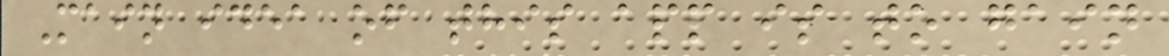Main idea of this app is to gain
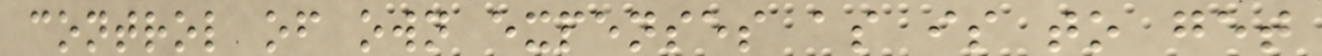control of own expenses as is to get
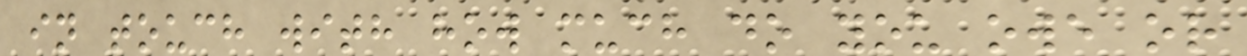in touch with how much do you owe or
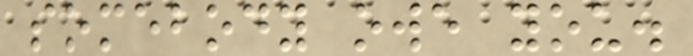somebody owe you.
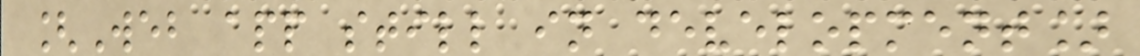[Web app still in development]
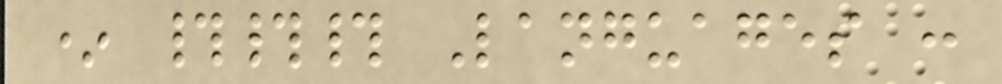* ### Languages :
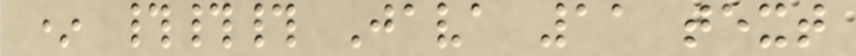* ### Java 11 text
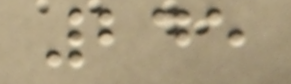245
